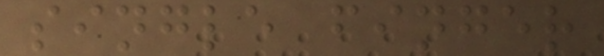single finger
